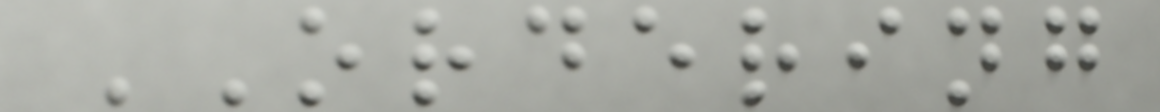ORDERING
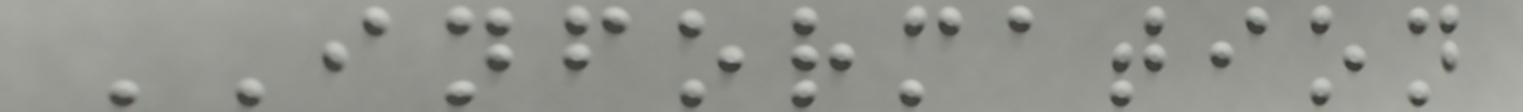INFORMATION
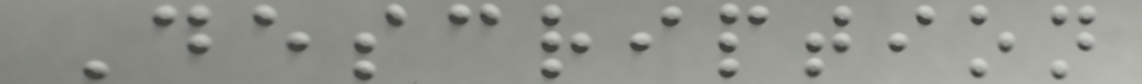Description
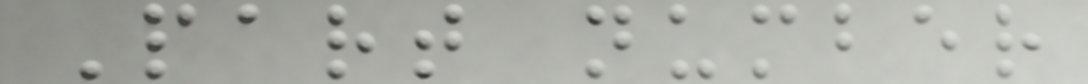Part number
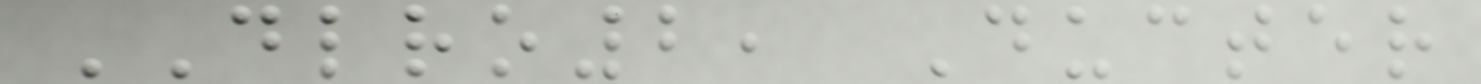DLRO2, Ducter
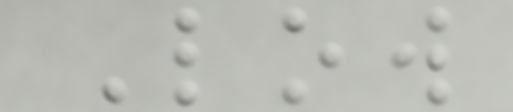Low
